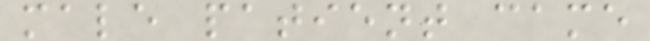male patient came
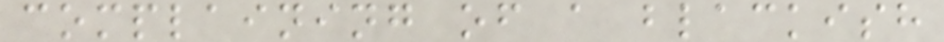complaining of a blackish
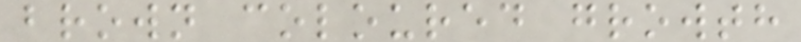brown coloured growth
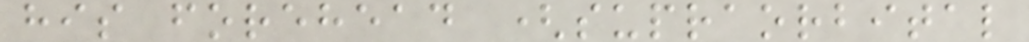his forehead (supraorbital
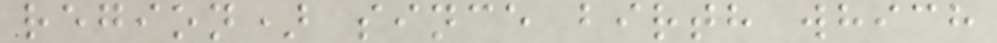region) since birth which
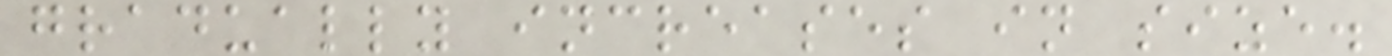gradually increases in size.
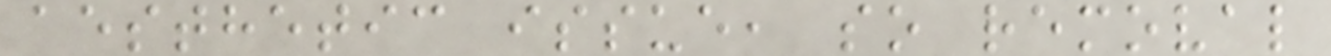aesthetic issue, so removal
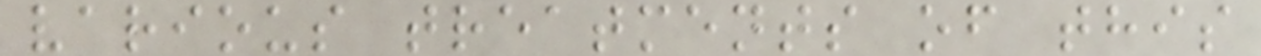various treatments of this
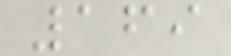169
